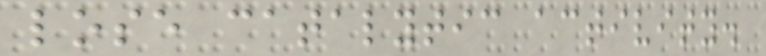lose catalytic activity.
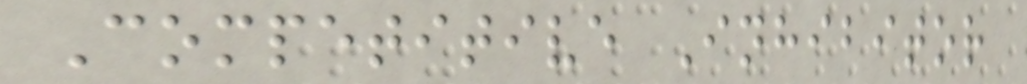Competitive Inhibitor
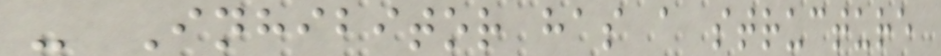- Inhibitor has a structure
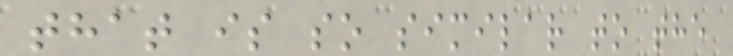that is so similar to the
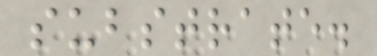substrate.
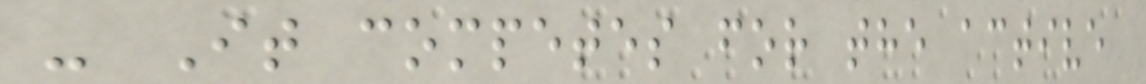- It competes for the active
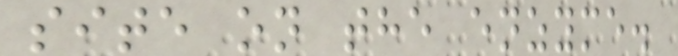site on the enzyme.
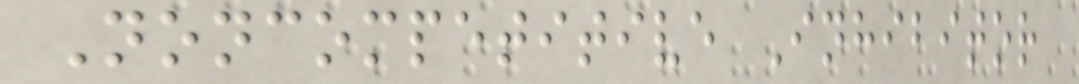Noncompetitive Inhibitor
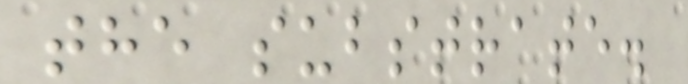the substrate.
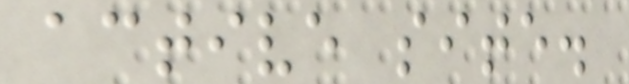active site.
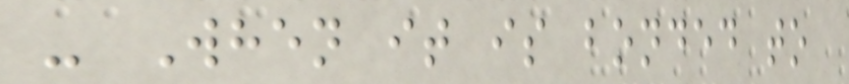- When it is bonded to
